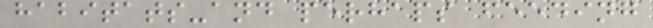habitats-and perhaps feeding
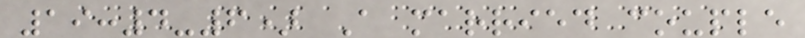19:4-6) A married couple
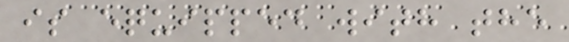is equipped with the
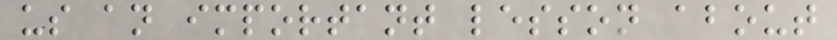us an important lesson about
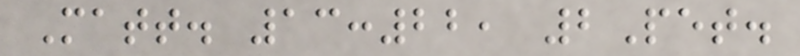Matt. 13:22, 2Pet.
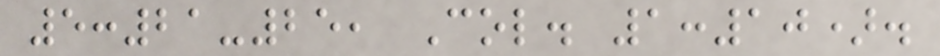5:21-25, Col. 1:10).
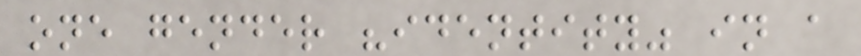one gender "identity" in a
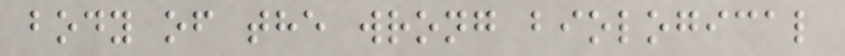body of the wrong biological
